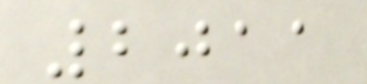2011
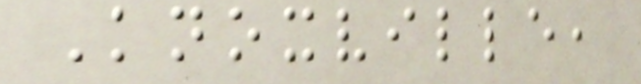Knoxville,
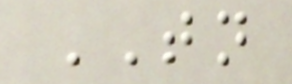TN
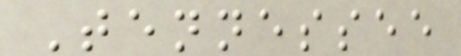Tennessee
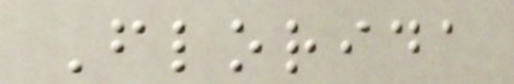Florida
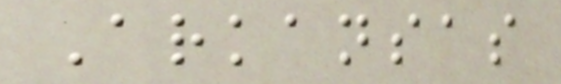Arkansas
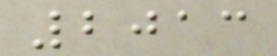2013
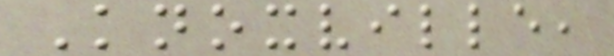Knoxville,
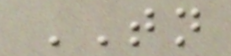TN
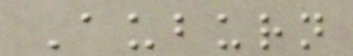Auburn
